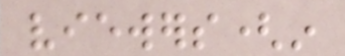viewers(in
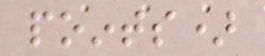points)
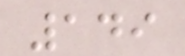149
